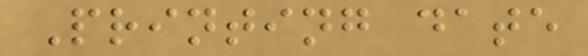Printing date
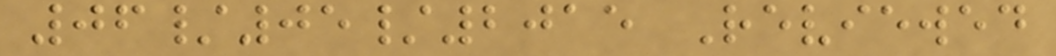06/05/2015 Reviewed
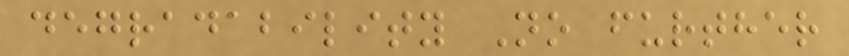degradability No further
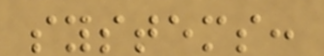systems:
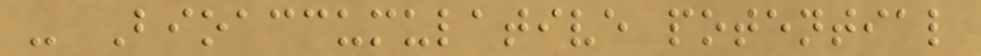- Bioaccumulative potential
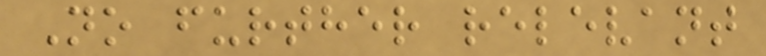No further relevant
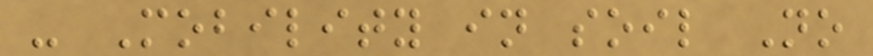- Mobility in soil No
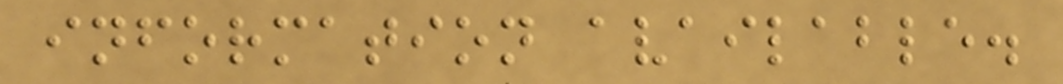information available.
